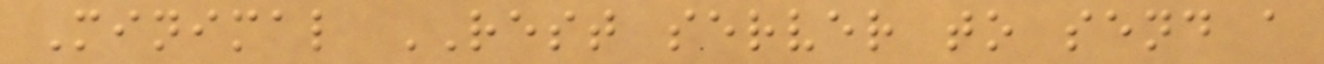Minimal REST server to send a
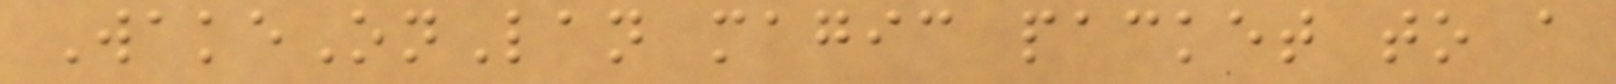WakeOnLan magic packet to a
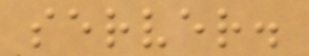server.
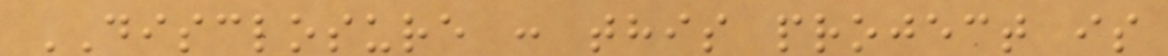DISCLOSURE : this project is
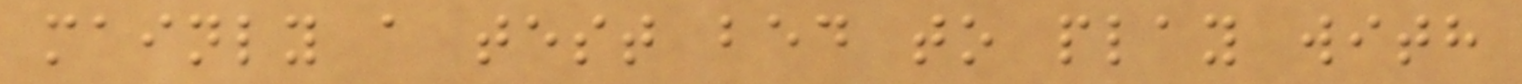mainly a test bed to play with
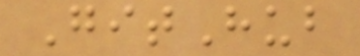GitHub
